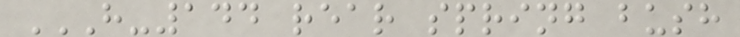H-144 REAR SPRING BUSH
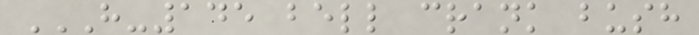H-145 BELL CRANK BUSH
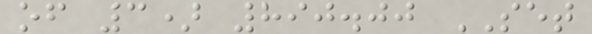of 3) 890.00 SET
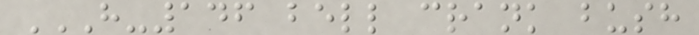H-146 BELL CRANK BUSH
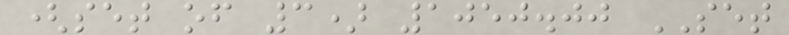(set of 3) 1050.00 SET
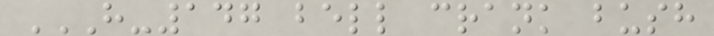H-147 BELL CRANK BUSH
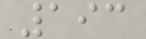193
